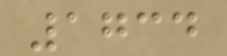1734
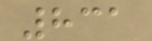831
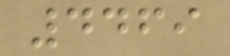4469
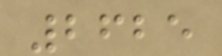2625
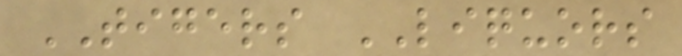TIGERS LIQUORS
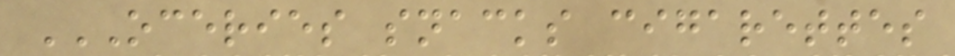OCERIES SNACKS CIGARETTES
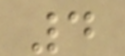4
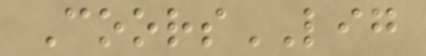CoorsLIG
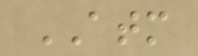ATM
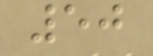50
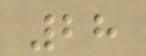28
